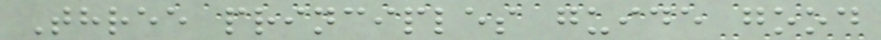Three principles guide good
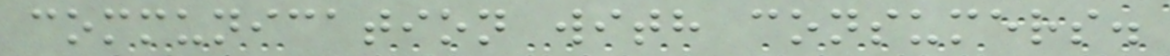communication with consumers.
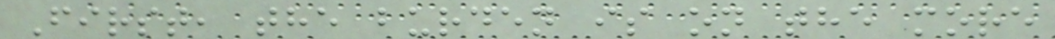First, the burden is on the more
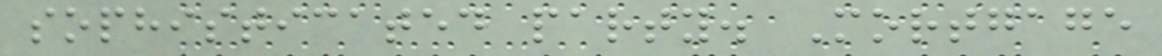sophisticated party. Mortgage
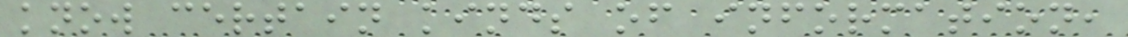know certain kinds of information,
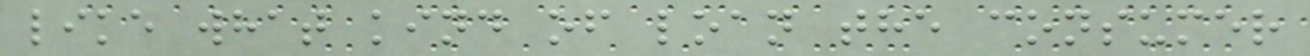like what kind of loan the consumer
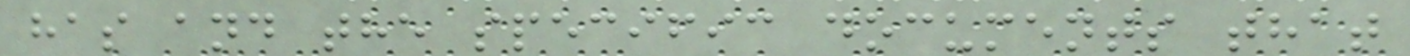has and the specific documents that
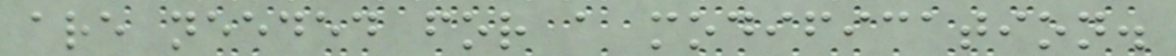are needed for a modification.
